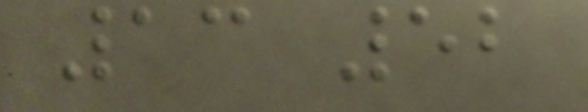13 52
